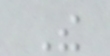The
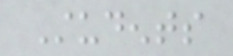Students
